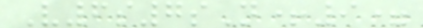V6s7sN+9=
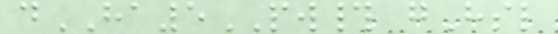dHA5PW# gHsl
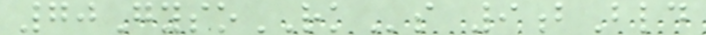70GysoRKs 9bBld
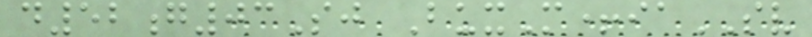d52g03Sj BuxM+iaSV
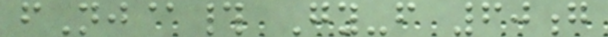fNj@# Gy-f 60g
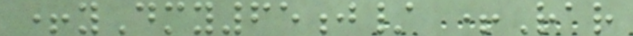+yDmy65j/ +Rar
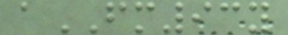aFM93y
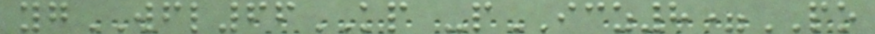ygWFL66KP -pICZ8=PO
